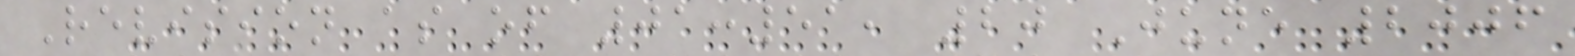Revision as of 01:51, 20 June 2006
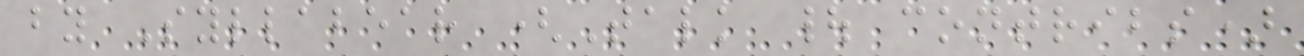by Syllabear (Talk | contribs)
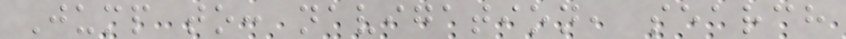Jump to: navigation, search
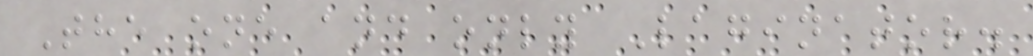The one and only Laginator.
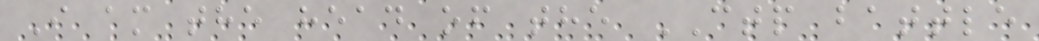I am the head of the CTP battle
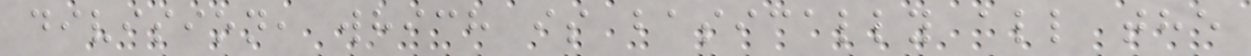division, which is basically all the
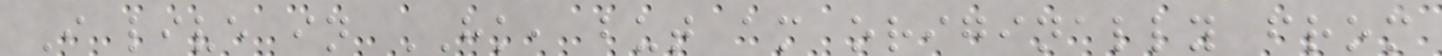I live in HK, but am originally from
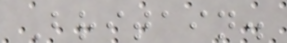Britain.
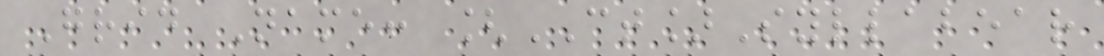Grid Name: [CT]Syllabear
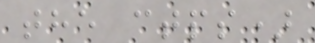the ctps)
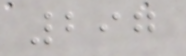297
